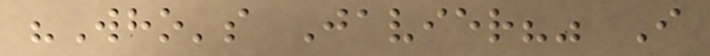"Who's Javier?" I
